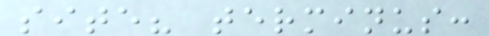site? terminus:
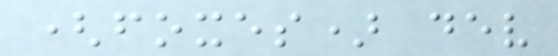(foxes) dev
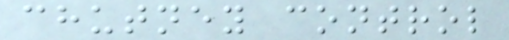chutney control
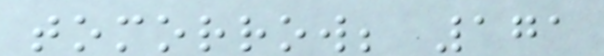tomorrow; 171
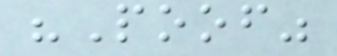"Poof"
